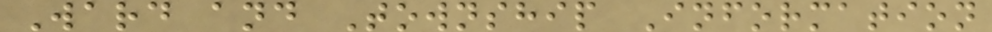Ward and Township Information
